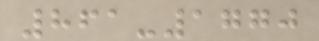861-1770
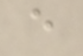e
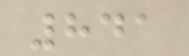841
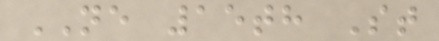NE 15th St
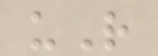uR
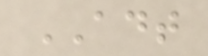ADT
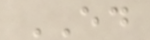ED
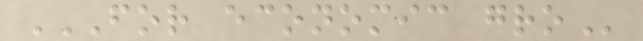FOR ECONOMIC GRO
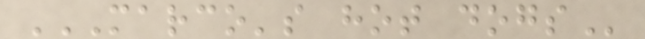MARCO'S HOT DOGS
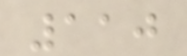110
